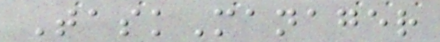TaskManager
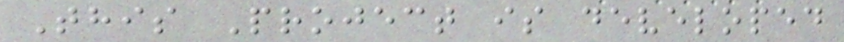This Project is developed
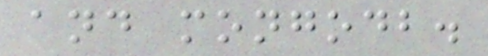and mongodb.
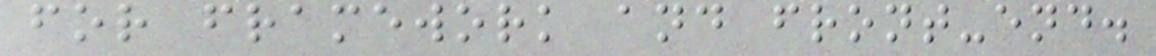for framework and front-end.
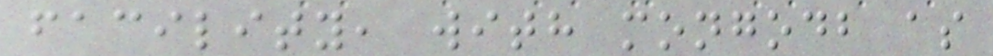facility, with mongodb as
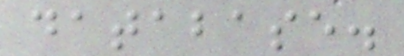database.
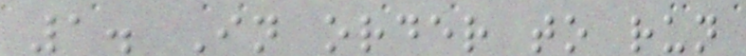1. In order to run
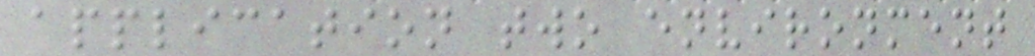application two environment
